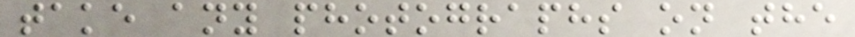take any photographs on the
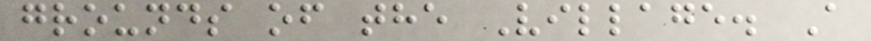grounds of the Village. A
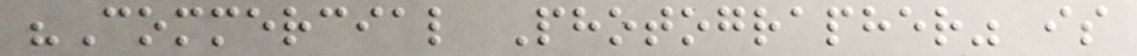"Commercial Photographer" is
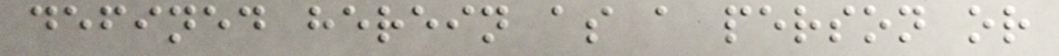defined herein as a person or
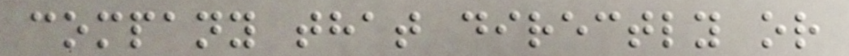company that directly or
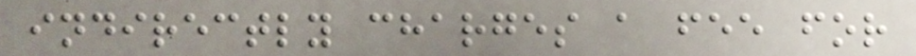indirectly charges a fee for
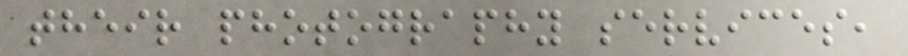their photography services,
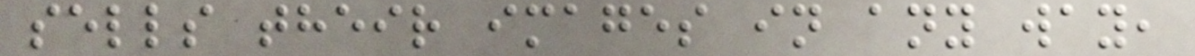sells their images in any way,
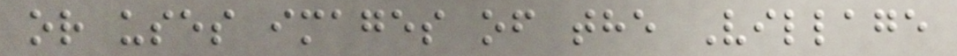or uses images of the Village
